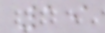19
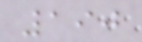190
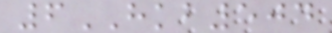6HKB504
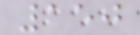150
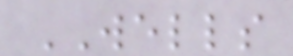WELLS
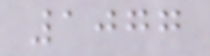1077
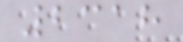2318
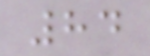84
